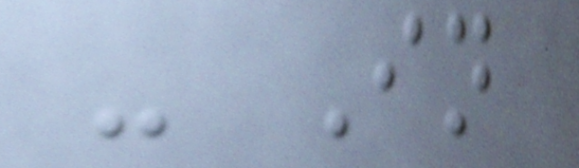- In
